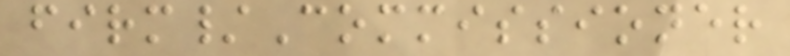firm/Commissioner
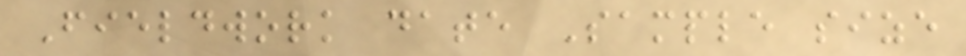Fieldwork date Sample size
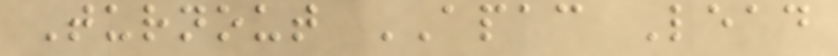Turnout APAC Lead
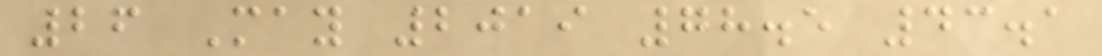26 May 2019 78.5 43.1
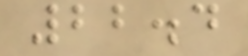22.4
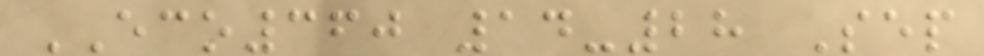ECO360 14-28 Sep
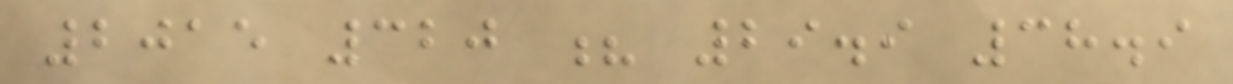2015 320 ? 29.9 38.9
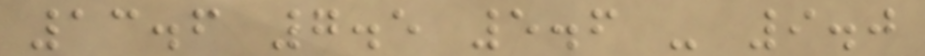13.6 7.5 5.6 - 9.0
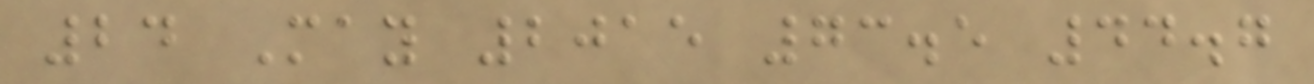24 May 2015 73.5 44.7
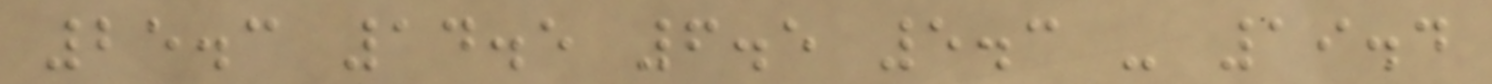25.3 14.5 6.5 5.3 - 19.4
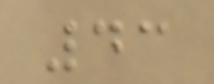43
